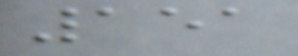151
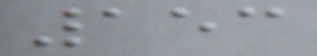153
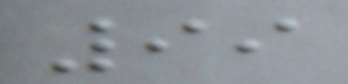99
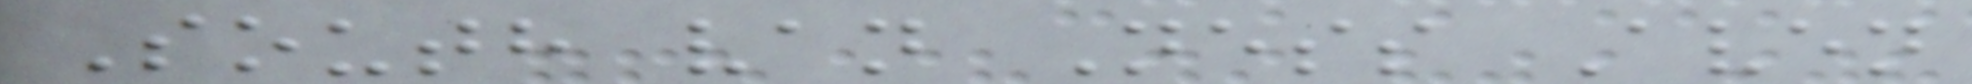South van Ness Aven
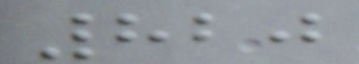820
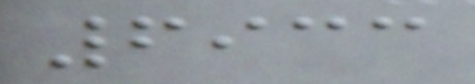6933
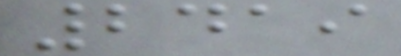2419
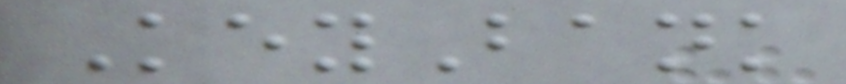KeyBank
